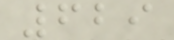629
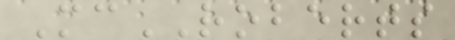McROBERTS
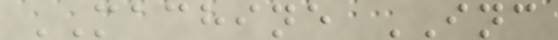MACHINE INC
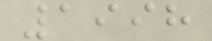1998
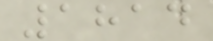1814
